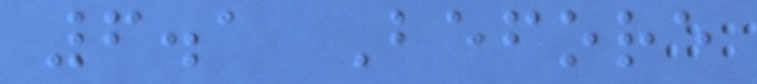6.1 Before
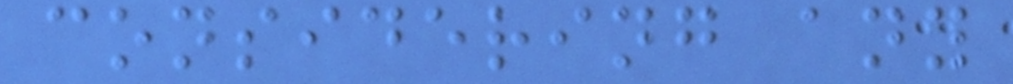considering any
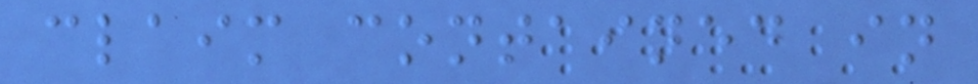claim contained in
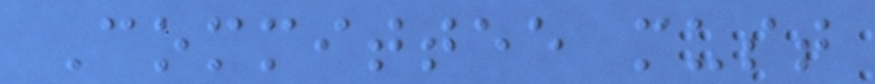Committee must
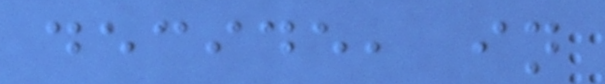decide, in
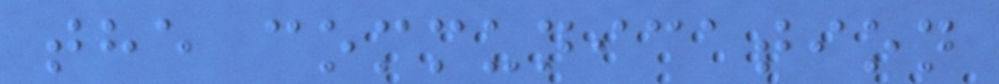the communication
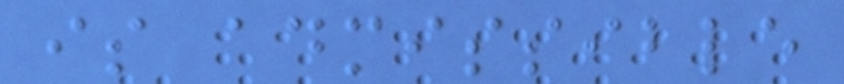is admissible
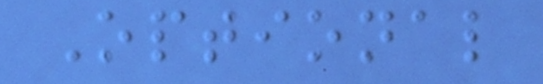Optional
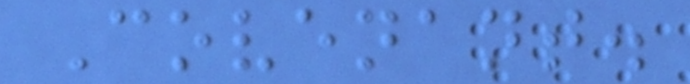Covenant.
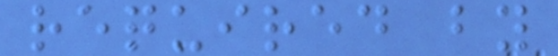required by
